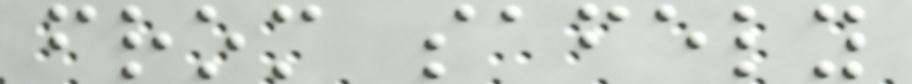from safely
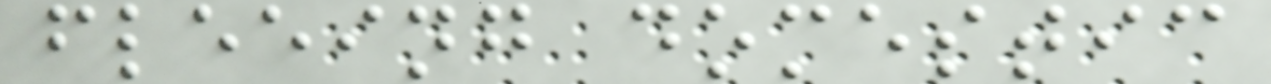fleeing domestic
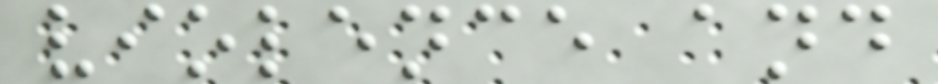violence and
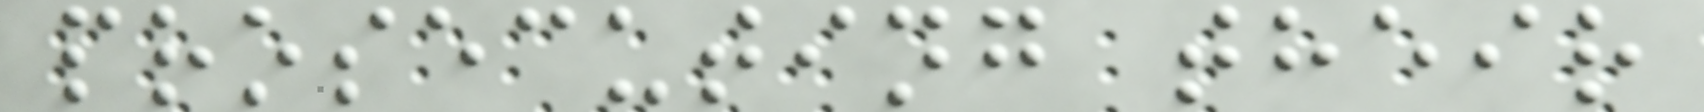prosecuting their
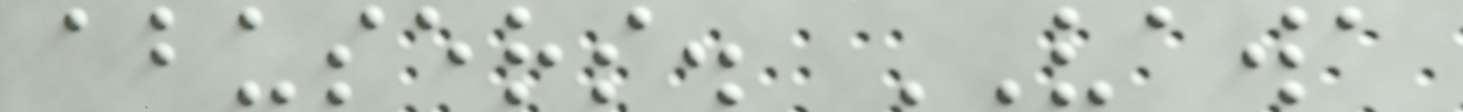abusers. VAWA
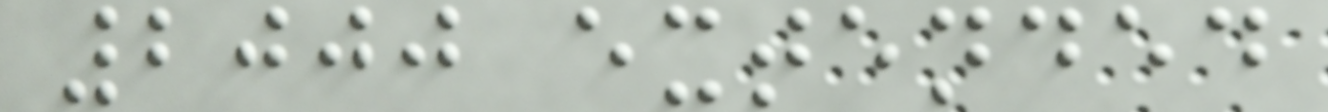2000 extended
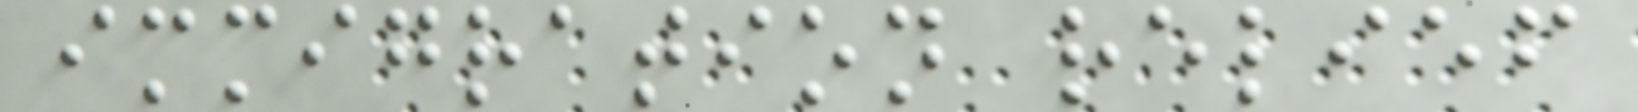immigration relief
